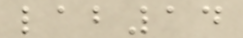lab14
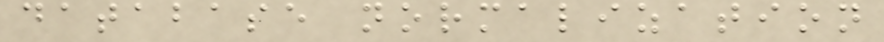database normalization
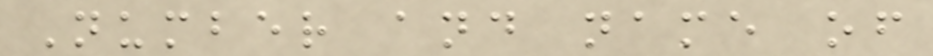Number and name of
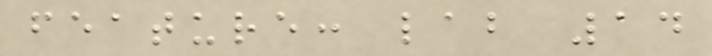feature: lab 14
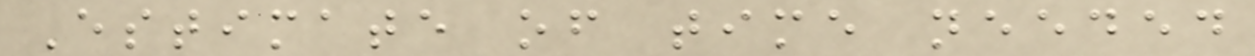Estimate of time needed
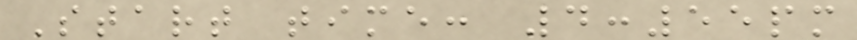Start time: 4:55pm
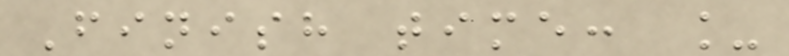Finish time: _
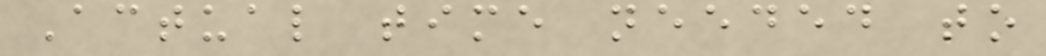Actual time needed to
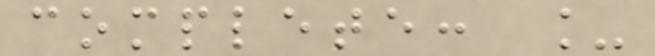complete: _
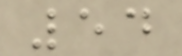54
